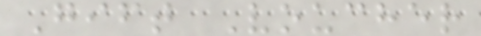Gift Voucher
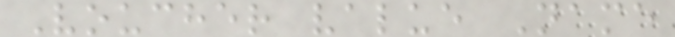Voucher value Name
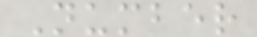Number
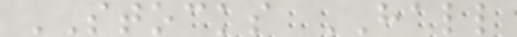STOCKS HALL
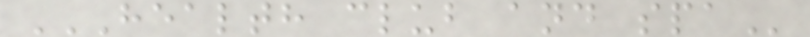HEALTH CLUB AND SPA
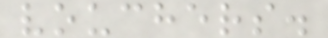vouchers.
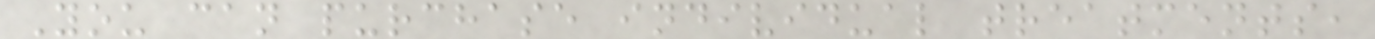You can purchase individual treatments,
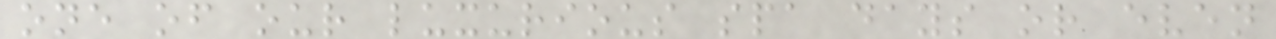one of our luxurious spa days or even
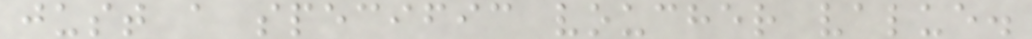just a specific voucher value.
